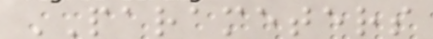PARAMETERS
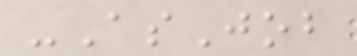-AsJob
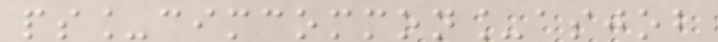ps_cimcommon_asjob
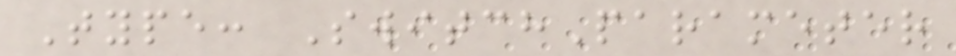Type: SwitchParameter
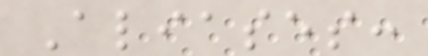Aliases:
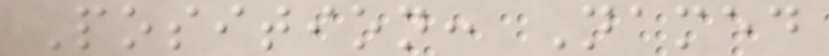Position: Named
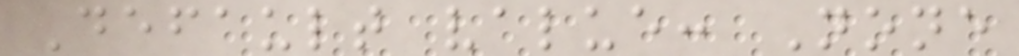Default value: None
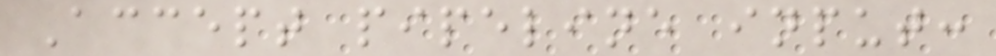Accept pipeline input:
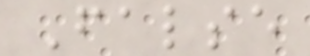False
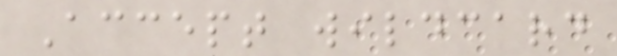Accept wildcard
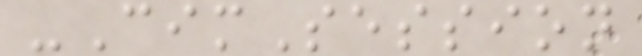-CimSession
